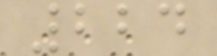224
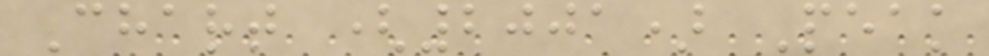Chart (2001) Peak
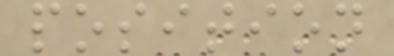position
